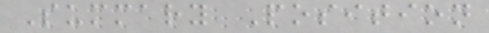Summary Position
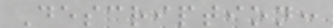Description:
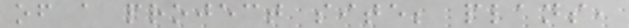of a project site; plans,
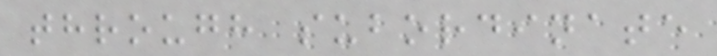through subordinate
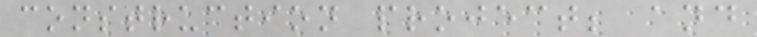construction project; and
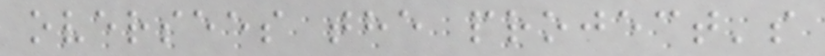oversees the project's
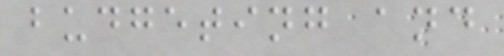budgeting and
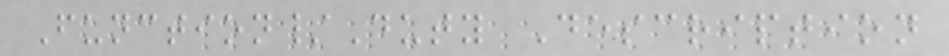Function/Duty Description
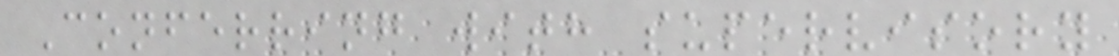Conferring with supervisory
